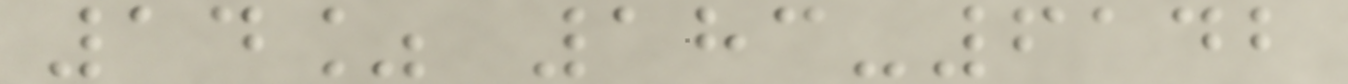14% 183-6142
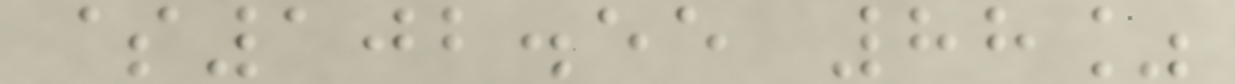$102.55 88%
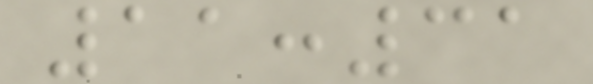11:31
